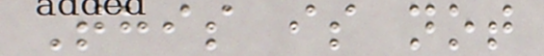This is not
